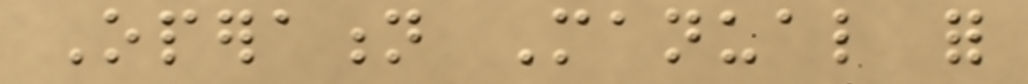Operation Manual for
